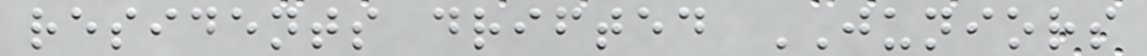residents drifted JUNIORS
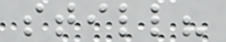still?
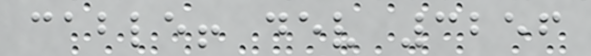cable! dev 3256
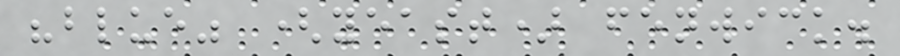"blue" (yeast) fenwick.
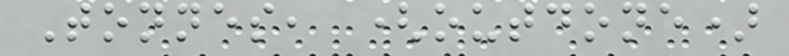Tonnes, (outdone)
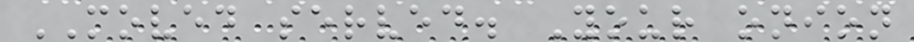MOVED served. Your onion
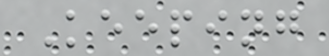Keeping
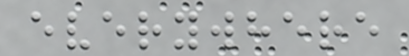everywhere
